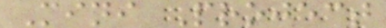Mini Project
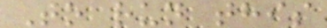To run this
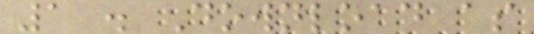1 . Download as
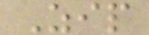Zip
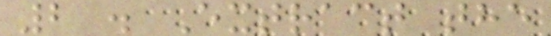2 . Extract the
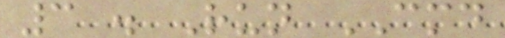3 . Run CMD
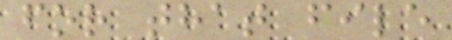for that file
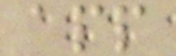app
